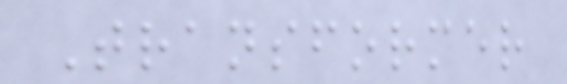Transformer
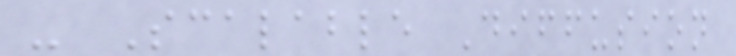- Scalable Diffusion
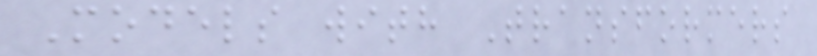Models with Transformers
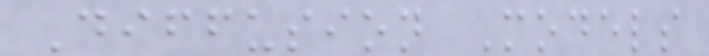Diffusion Models
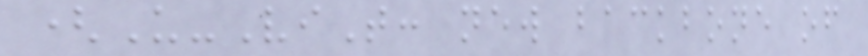(U-ViT: new backbone of
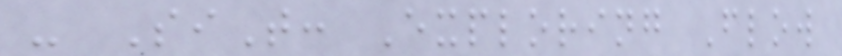- SiT: Exploring Flow
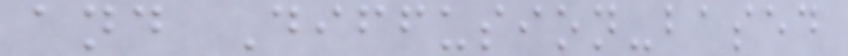and Diffusion-based
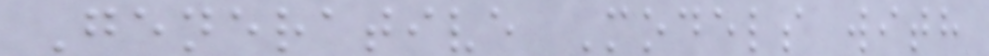Generative Models with
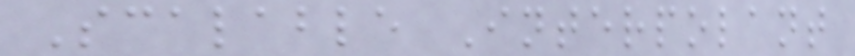Scalable Interpolant
